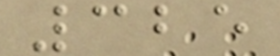325
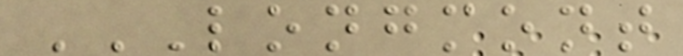LONGMONT
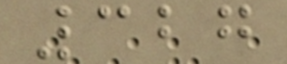327
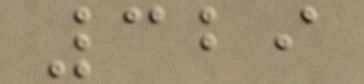329
